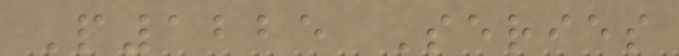P1225 Series
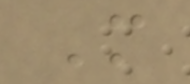M
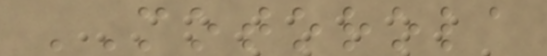MOTOROLA
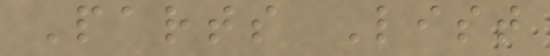Parts List
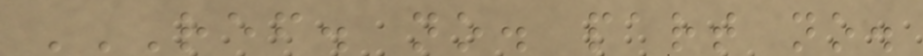REF. NO. PART NO.
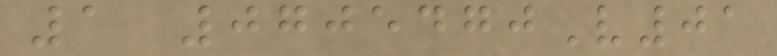1 0705470V01
